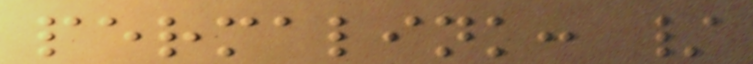permalink: /
